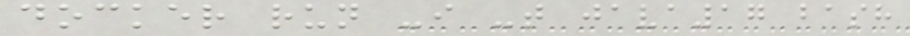docker run -i -t java17 bash
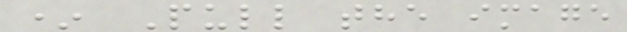* Pull the image
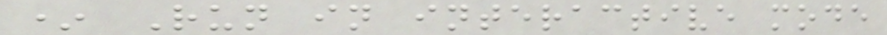* Run in interactive mode
